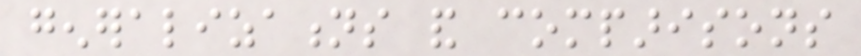generalizations and comparisons
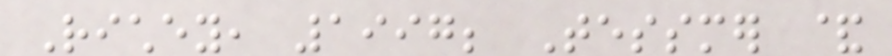Richey, 1997; Tessmer &
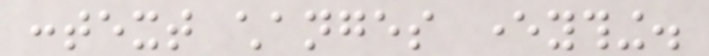context changes everything.
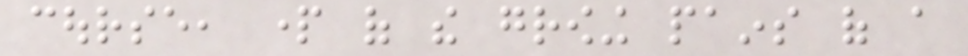course, part of the growing pains of a
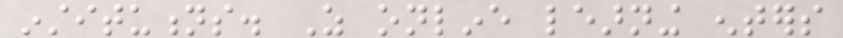institutions. As online learning enters
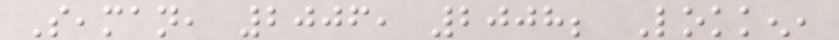Seaman, 2006, 2008; Lokken,
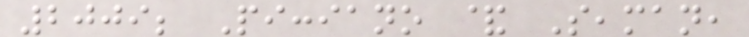2009; Picciano & Seaman,
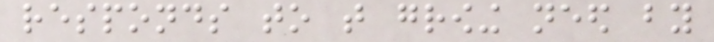responds to that growing need by
